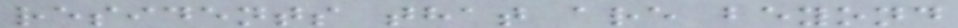residents that are beyond
